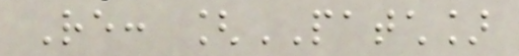Re: [PATCH]
